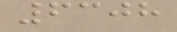6308
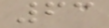63
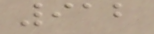912
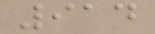914
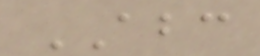ABC
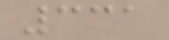331
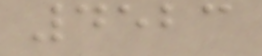4523
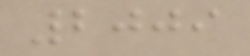2009
